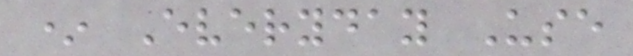* Everyday Use
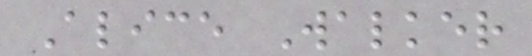Alice Walker
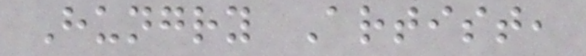Hungry Artist,
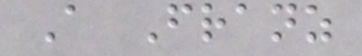A Franz
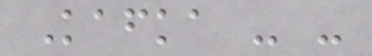Kafka - -
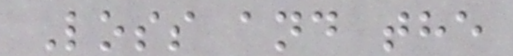Loss and the
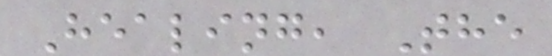Healing, The
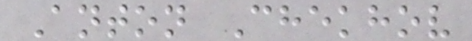Anton Chekhov
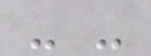- -
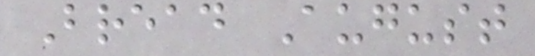Bread August
